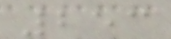253
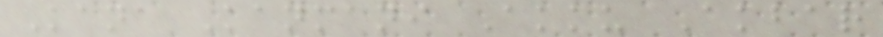Kana Kanmani Akku Akbar
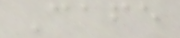Cafe
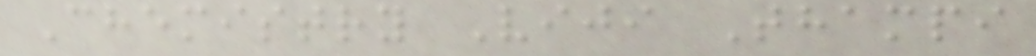Chemistry Viji Thampi
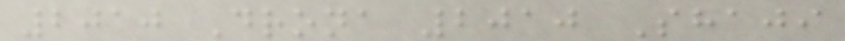2010 Drona 2010 Shaji
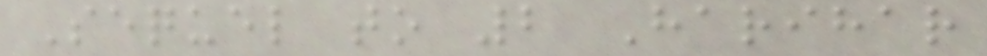Sequel to 2 Harihar
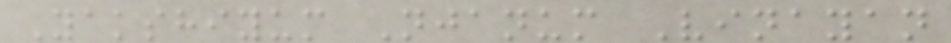Yakshiyum Njanum Vinayan
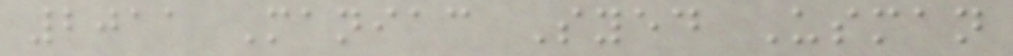2011 Maniac Syed Usman
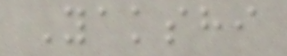Yakshi
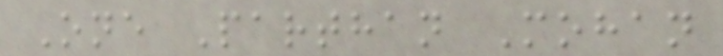One Parthan Mohan
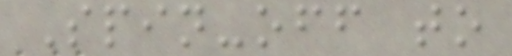Spin-off to
